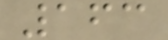163
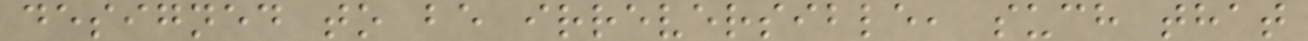designed to be irreversible, such that
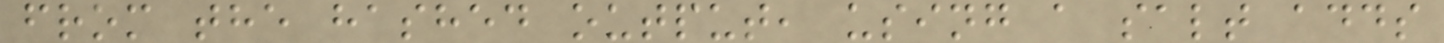from the hashed output, using a salt adds
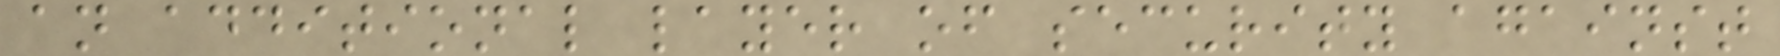an additional layer of security against
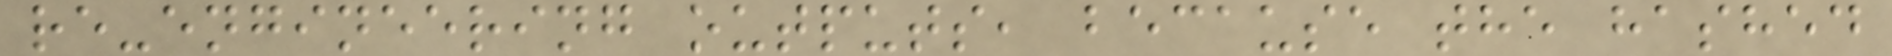re-engineering outputs, because the hashed
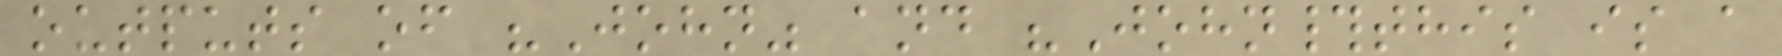outputs of "John" and "John#this is a
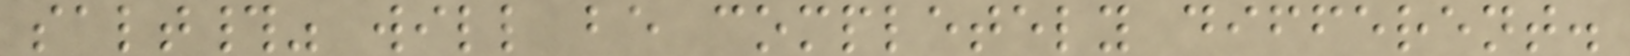salt#" will be completely different.
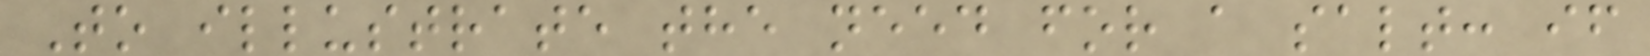To illustrate the need for a salt: if
